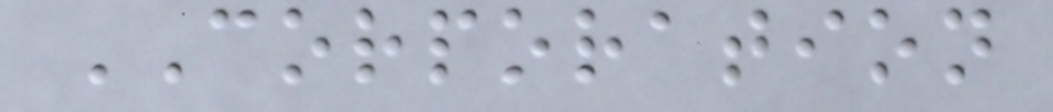CORPORATION
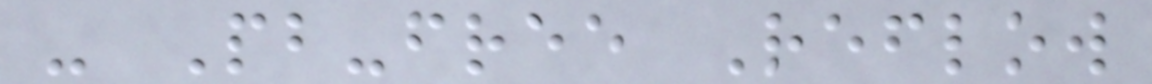- Pb-free Reflow
